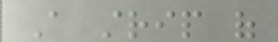A strip of
